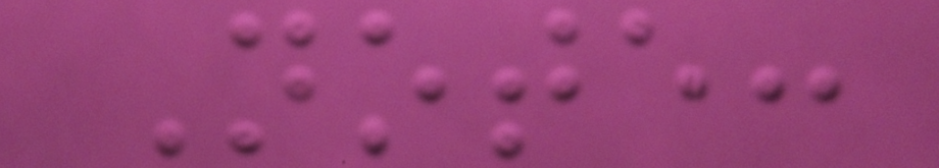Note:
